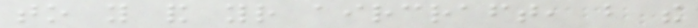to you and your aircraft, but the
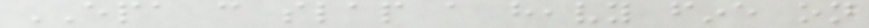EPA can slap a heavy fine on
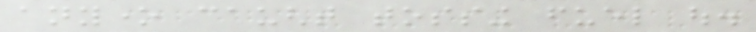anyone caught tossing fuel out.
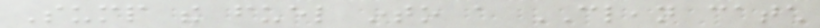Sump the fuel into a CLEAN catch
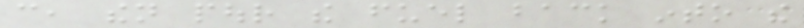can, then pour the fuel back into the
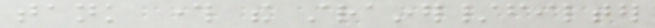tank through the strainer/filter
